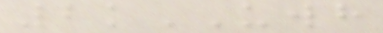2kUWH
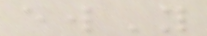ewY
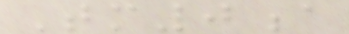Tm0a
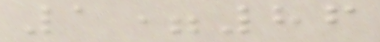1=86
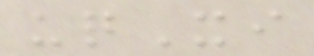uqXi
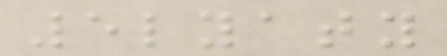5lyaty
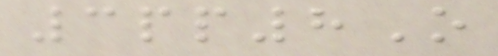3pp8O
